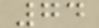74
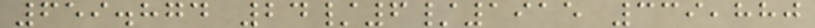659.874 24/6/1915 339,880
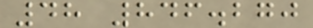48 846.270
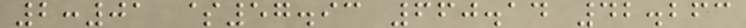2:01 $57.93 660.14 42.263
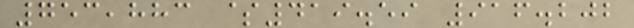753,883 $419.59 916.202
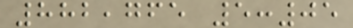882,765 5:05
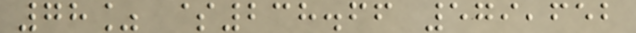78% $238.66 579,652
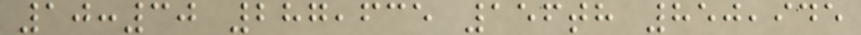10:30 287,635 156th 850,945
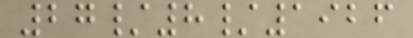27/8/1926
